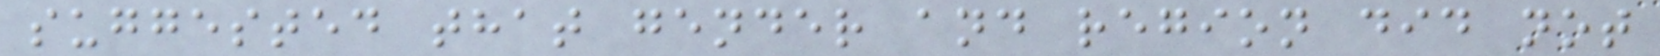suggested that gender and region did not
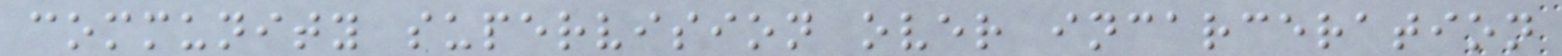community supervision over incarceration
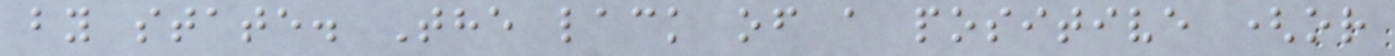by state. The lack of a positive (or
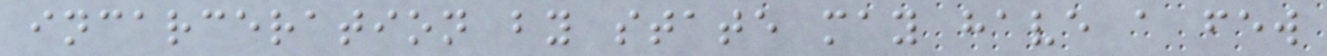incarceration by state may have a few
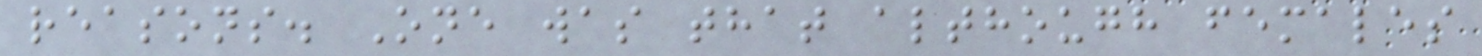reasons. One was that although females
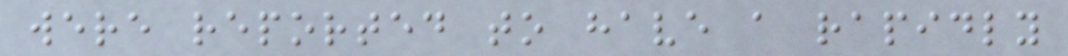were reported to have a rapidly
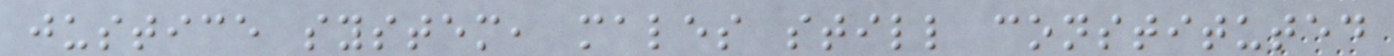justice system, males still constituted
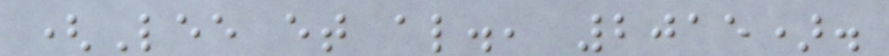(Lee et al., 2015).
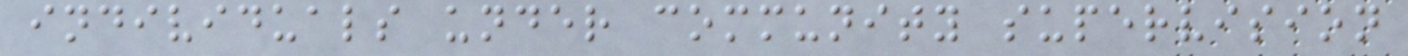individuals under community supervision
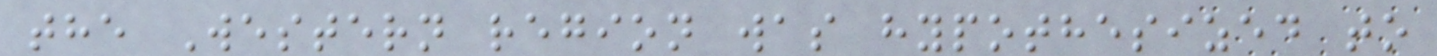the Western region was hypothesized to
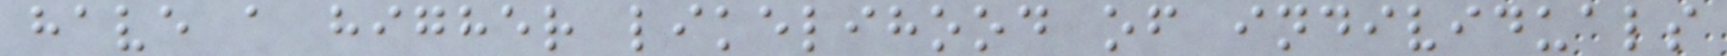have a higher likelihood of individuals
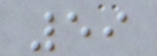59
